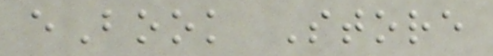eBook Store
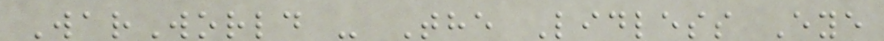WarWorld - The Lidless Eye
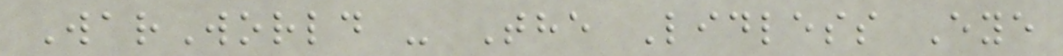WarWorld - The Lidless Eye
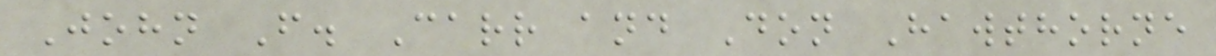John F. Carr and Don Hawthorne
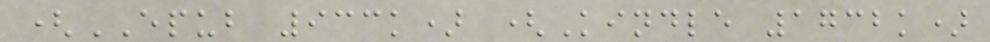(EPUB 933k) (Kindle 1732k)
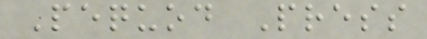Pequod Press
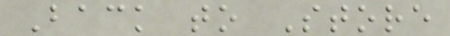Back to Store
